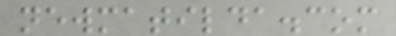newmatilda.com
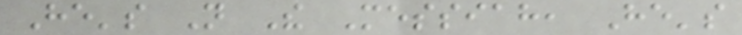He's Not The Messiah, He's
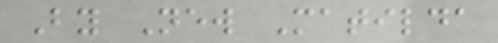By New Matilda
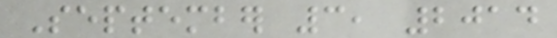September 3, 2014
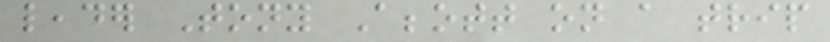leader Tony Abbott on a trip
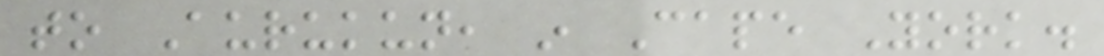to Aurukun, in Cape York.
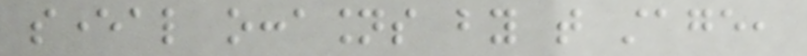several occasions by that stage,
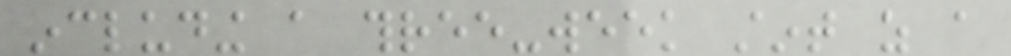including a three-week stint as a
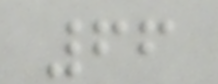66
